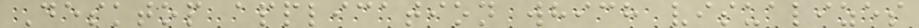Desktop application which visualizes
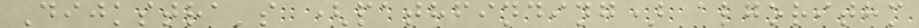Dijkstra's (pathfinding) algorithm
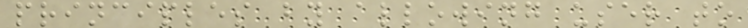principles by allowing user to
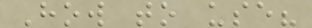How to use?
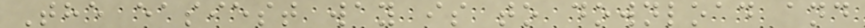The easiest way is to download and
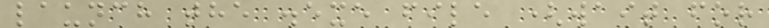launch the .exe file (wait for
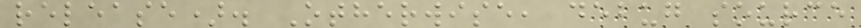release). Otherwise, debug source
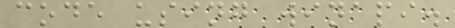code using winapi.
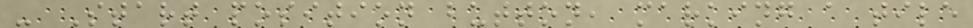- Start position button, marking a tile
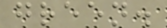green.
